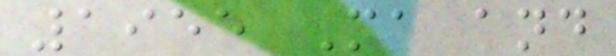1955 Ma and
